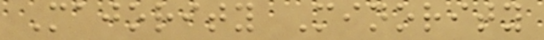Majority Minority
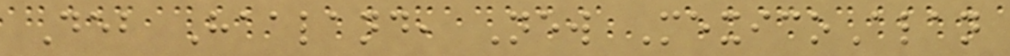Deb Haaland, New MexicoAlan
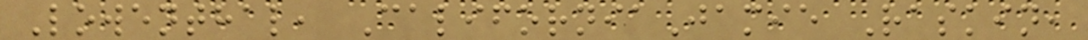Lowenthal, CaliforniaJamie Raskin,
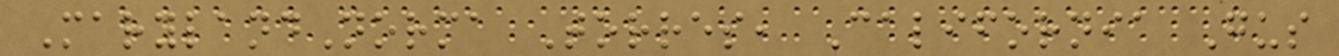MarylandNorma Torres, California Gus
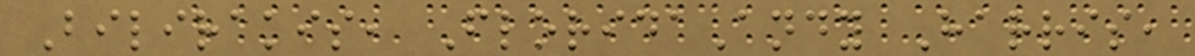Bilirakis, FloridaAndy Harris,
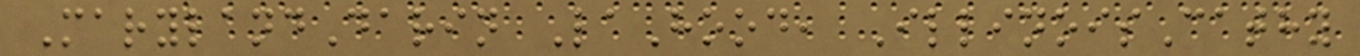MarylandDarin LaHood, IllinoisCathy
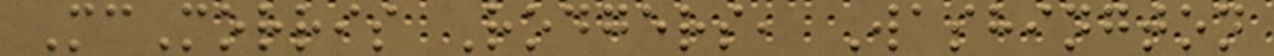McMorris Rodgers, Washington
